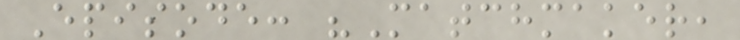Episode: "Matchmaker,
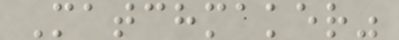Matchmaker"
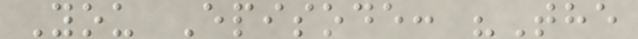You Episode: "The
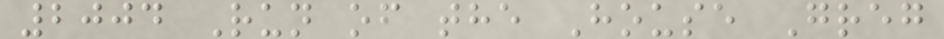2004 Run of the House Greg
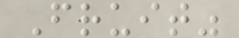Fruit"
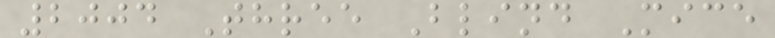2004 Three Blind Mice
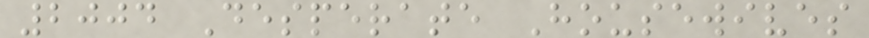2004 Desperate Housewives
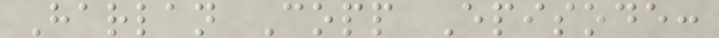Harlan Copp Episode:
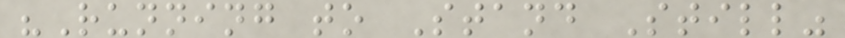"Running to Stand Still"
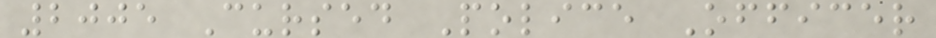2005 Cursed Police Officer
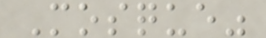Mosque"
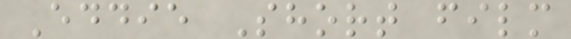Eddie Short film
